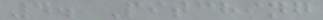4. Pitching
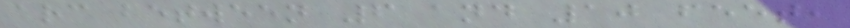arc between 6 and 10 feet,
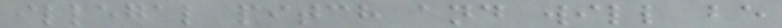illegal pitch and will be
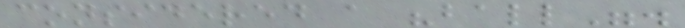considered a "ball".
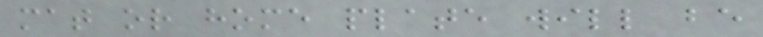mat or home plate will be
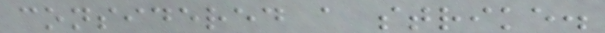considered a strike.
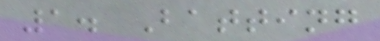1. Batting
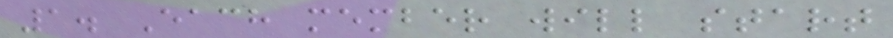1. Each member will start
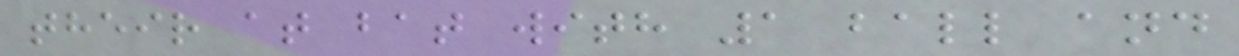their at bat with 1 ball and
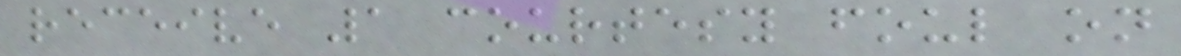receive 1 courtesy foul on
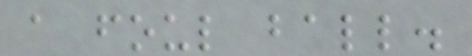a foul ball.
